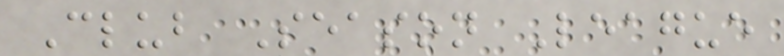Club Season League
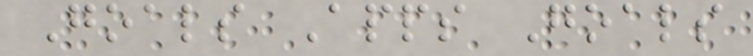Goals Apps Goals
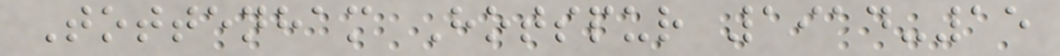Tottenham Hotspur 1914-15
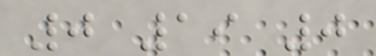0 19 0
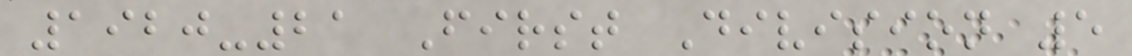1920-21 First Division 5
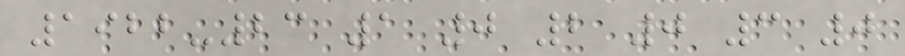1922-23 1 0 2 0 3 0
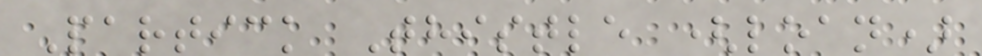Partick Thistle (loan)
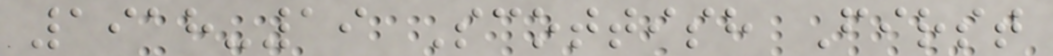1918-19 Scottish First
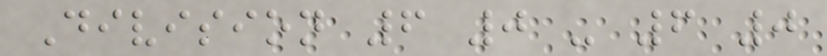Division 6 0 - 6 0
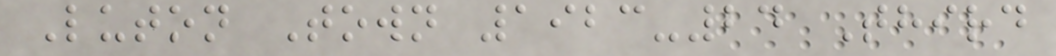Luton Town 1923-24 Third
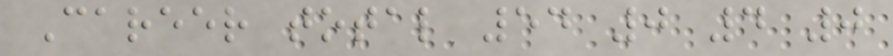Career total 54 0 4 0
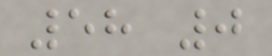58 0
